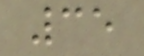35
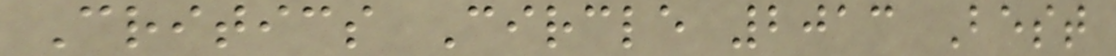Critics Circle 2013 Best
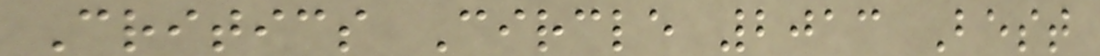Critics Circle 2013 Best
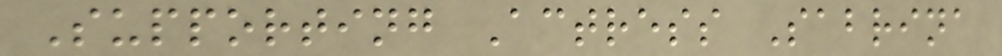Supporting Actress Sabrina
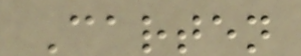Carten
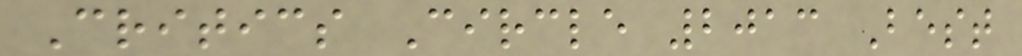Critics Circle 2013 Best
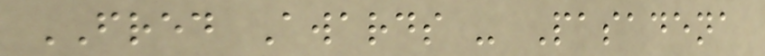FRED Awards - Pasadena
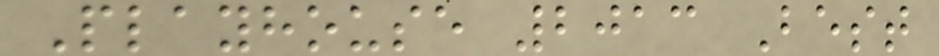Playhouse 2013 Best
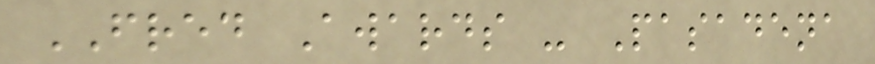FRED Awards - Pasadena
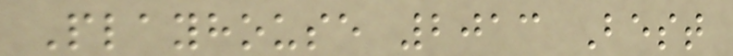Playhouse 2013 Best
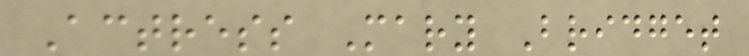Actress Mary Bridget
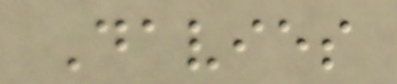Davies
